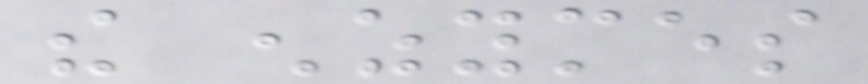the enzymes
